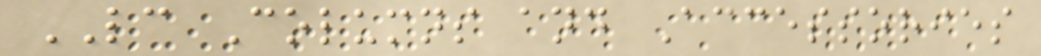LC Columns and Accessories
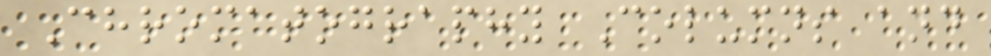Chromatography Columns and
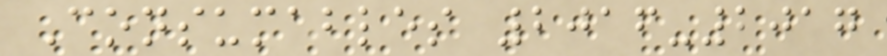Consumables 2016-2017
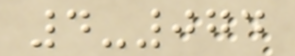4-074
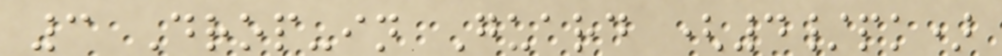3 Drop-in Guard (4/pk)
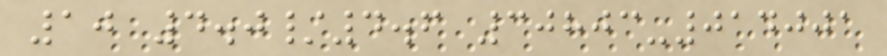10 4.0/4.6 30803-014001
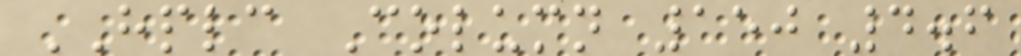HPLC Column 150 4.6
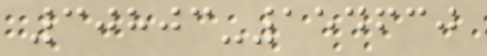30803-154630
